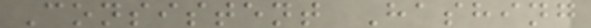Consistent Hashing
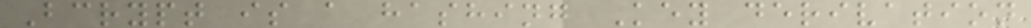Bcrypt is a hashing Key derivation
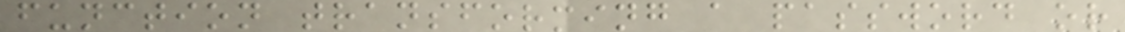function transforming a password or
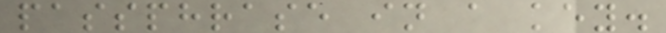passphrase in a key.
